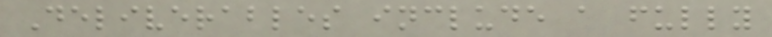Deliverables include a fully
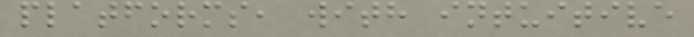platforms, with intuitive
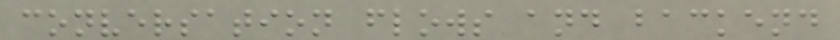conversation flows and backend
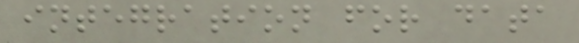integration for data
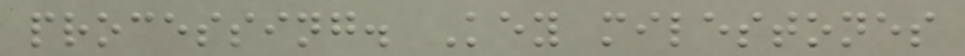processing. Key milestones
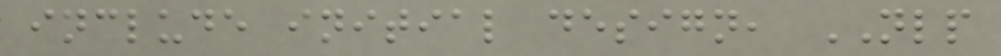include initial design, NLP
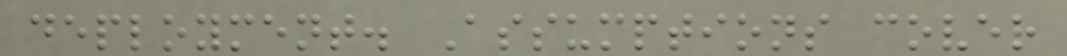deployment. Assumptions cover
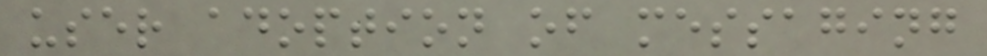user adoption of messaging
